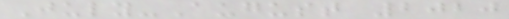July-August 2020
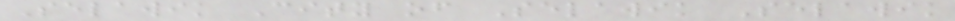Selawik City of Selawik Selawik
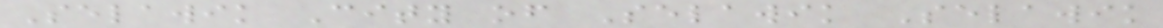Selawik City of Selawik Selawik
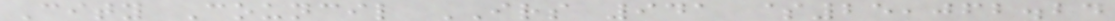City Council IRS 941 $25,062.24
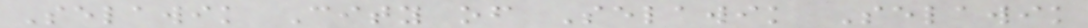Selawik City of Selawik Selawik
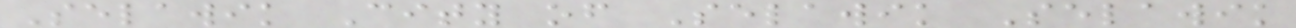Selawik City of Selawik Selawik
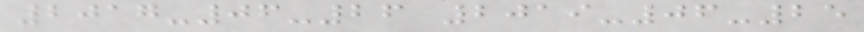2017-06-26 2019-06-25
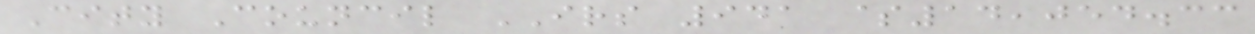City Council IRS 941 $14,054.33
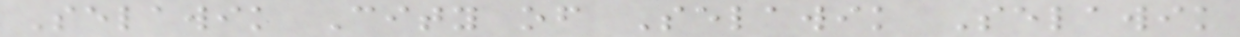Selawik City of Selawik Selawik
